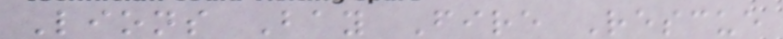Lions Bay Fire Rescue
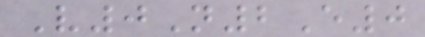V0N2E0
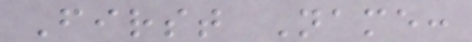First Name:
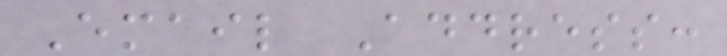Email Address:
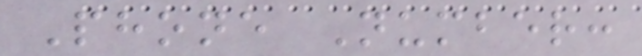Phone Number:
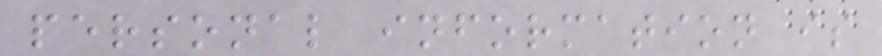personal information is
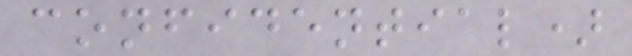confidential)
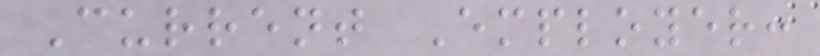Current Employer:
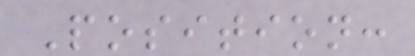Position:
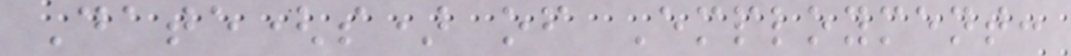Date(s) of Employment:
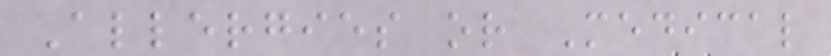Allergies or Medical
